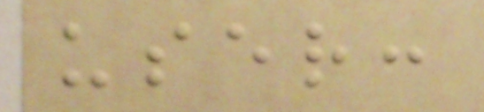user:
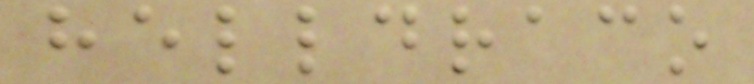helldraco
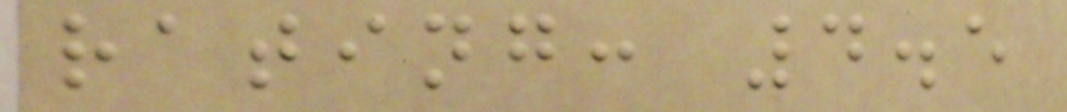rating: 4.5
